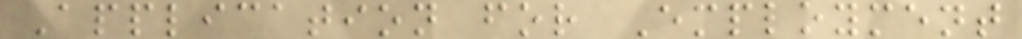Application for Employment
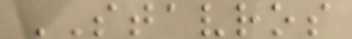STAVROS
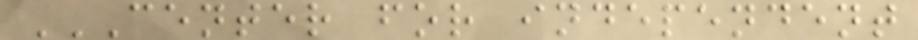CENTER FOR INDEPENDENT
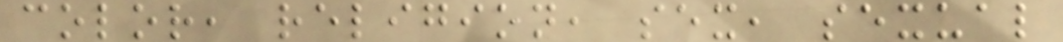color, religion, sex, sexual
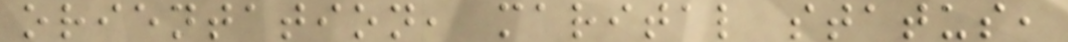orientation, marital status,
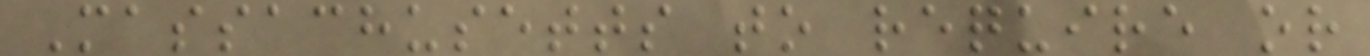Massachusetts to require or
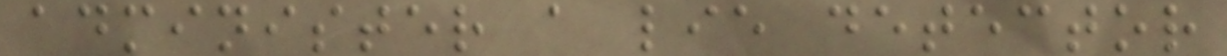administer a lie detector
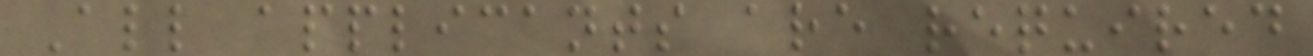All applicants are required
